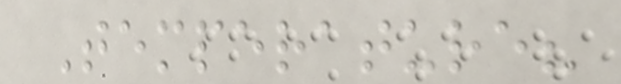Temperature?
